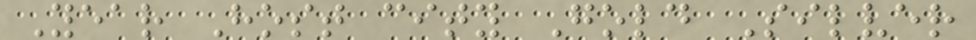Year Host city Gold Silver
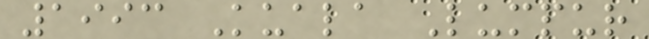1993 Kuala Lumpur
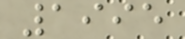1995
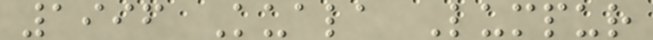1996 Kuala Lumpur
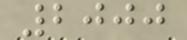2000
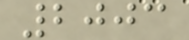2003
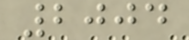2004
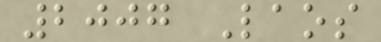2007 Laos
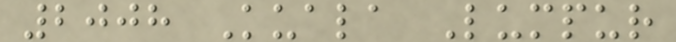2008 Kuala Lumpur
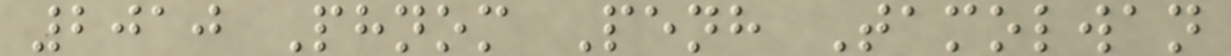2010 Phnom Penh Tamolwan
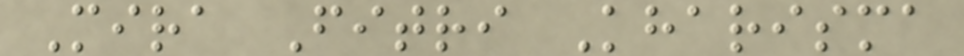Mira Fitri Kharisma
